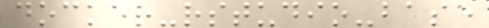docker-rstudio-base
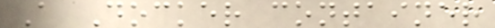A Docker container
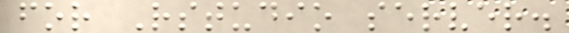for Rstudio server.
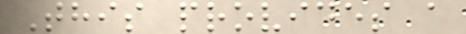This provides a
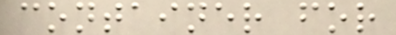container for
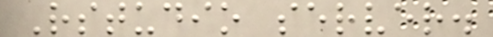Rstudio server.
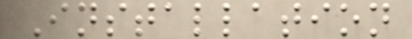Installation
